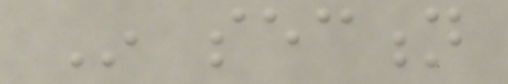In section
